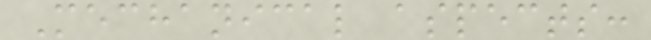Mechanical aspects:
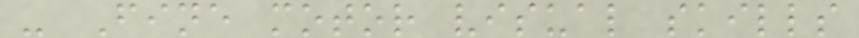- Fine motor visual skills
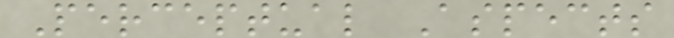Perceptual Aspects
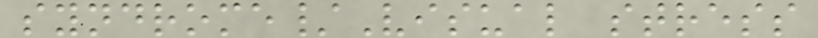syndrome/Visual stress
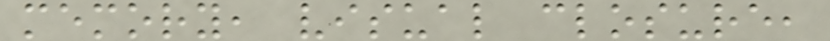memory, visual closure,
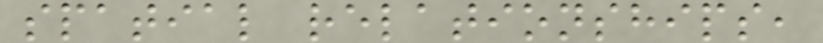spatial relationships,
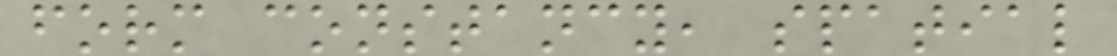form constancy, spatial
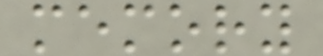memory
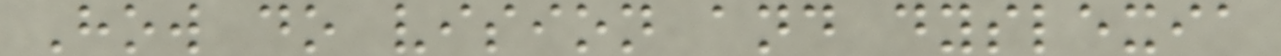How do vision and dyslexia
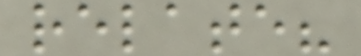relate?
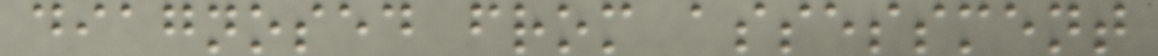diagnosed from assessment
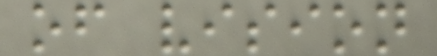of vision
